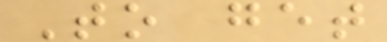To get
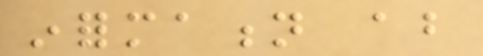information about
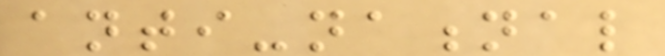anti-national
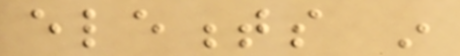elements in
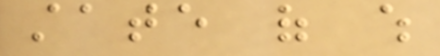state of which
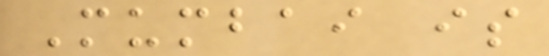Mumbai is
